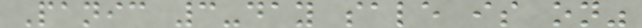Panic 3-day sale is on"
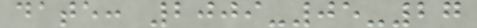date: 2009-05-27
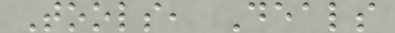Tools, Deals
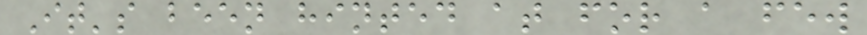It's been hinted at for a few
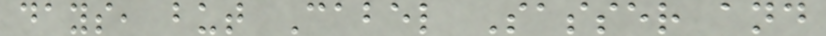days, but Cabel Sasser and
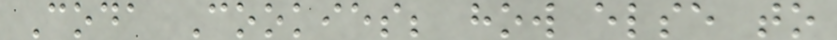Coda Cookies; how else to
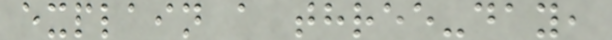explain a three-day,
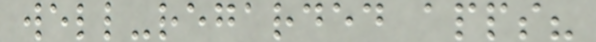well-regarded apps?
